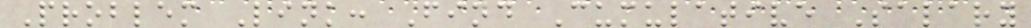Problem Link: Find Cumulative Salary
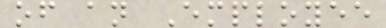of an Employee
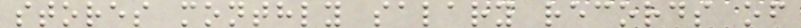stores monthly salary records of
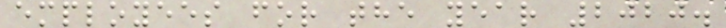employees for the year 2020.
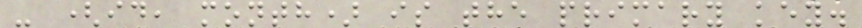- (id, month) is the primary key.
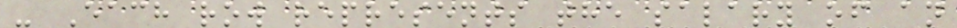- Each row represents the salary of an
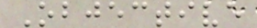Objective
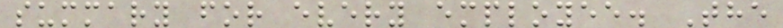summary for every employee. The
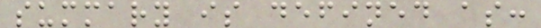summary is defined as:
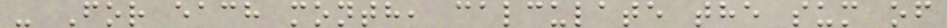- For each month, calculate the sum of
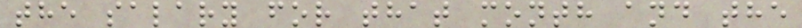the salary for that month and the
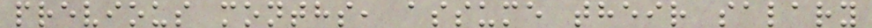previous months, assume their salary
